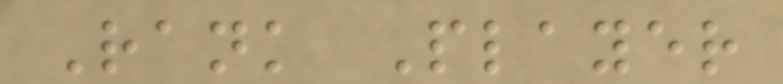Rank Player
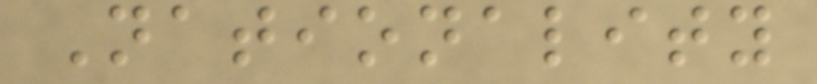Nationality
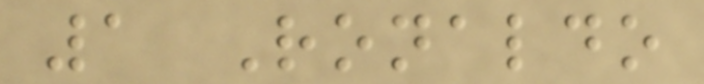1 Ronaldo
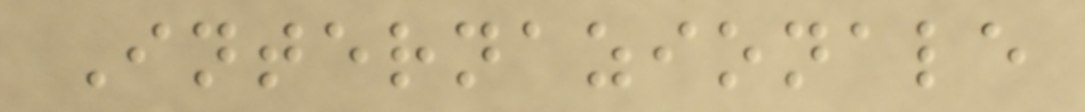Internazionale
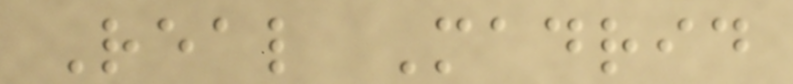Real Madrid
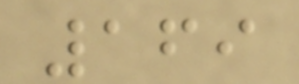169
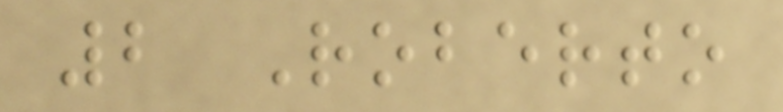2 Roberto
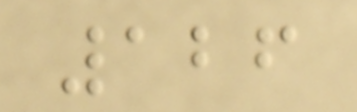126
